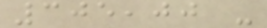305,00 -
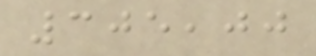305,00
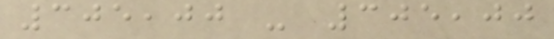305,00 - 305,00
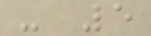- 5
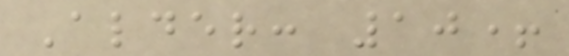Alder: 10+
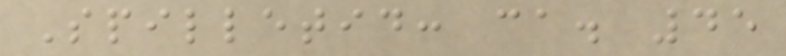Spilletid: ca. 45
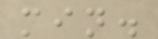min.
